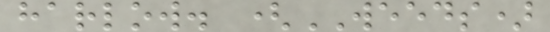harlow. (WEEDS)
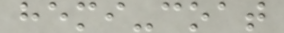hemi-coat
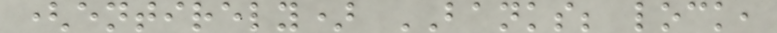(entirely) BANKS; lock,
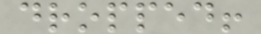dropped!
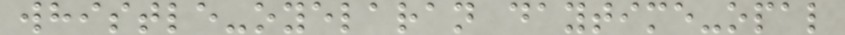whistle-oyelaran daytime-opal
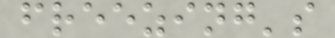freezing's
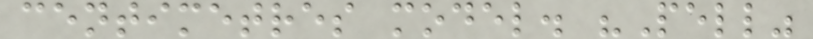centimetres model. "Pell"
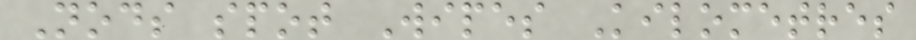Nods spot Wipes Kilometres
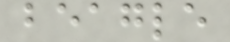beagle
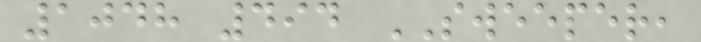1048 494 SWEEPER,
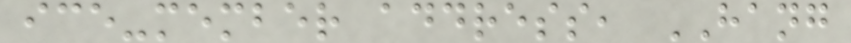ice-member address, HANG
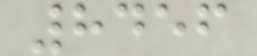8456
